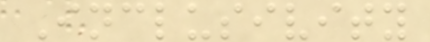Inclusivity
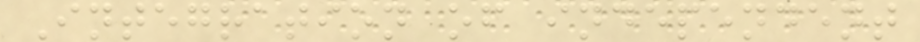Integration of independent
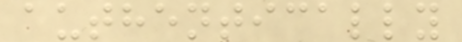authentically
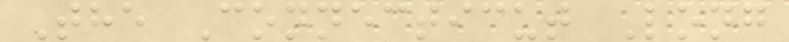The Connecticut Long
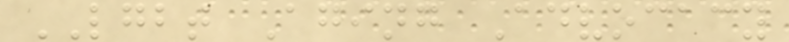LGBT Aging Advocacy
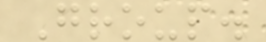Group.
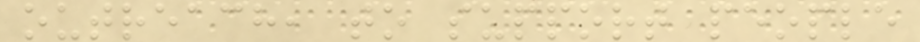outreach, to support people
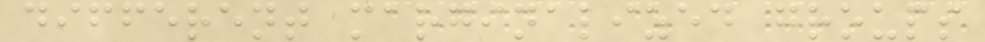different marginalized groups
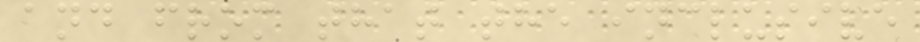and from that the inclusive
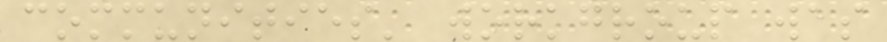communities' workgroup was
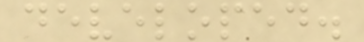developed.
